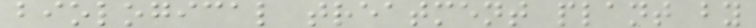biological treatment plant by
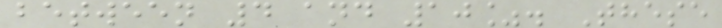between 4 and 10%. These
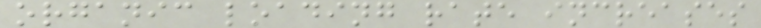organic loading rate increases
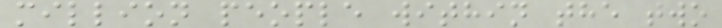million people within the two
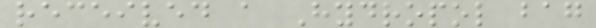received a Hydropol bag
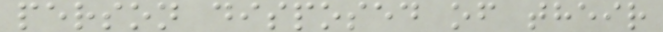person disposed of their
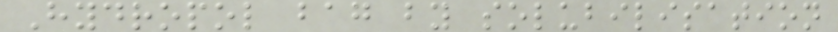Hydropol bag by solubilisation
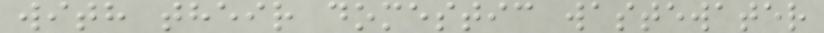with their domestic wastewater
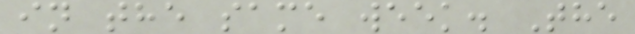in the same week. The
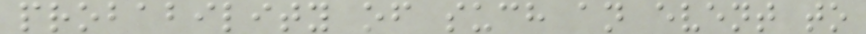probability of such an event to
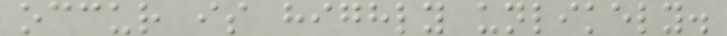occur is highly unlikely.
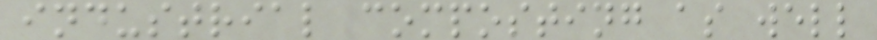industrial composting as well
